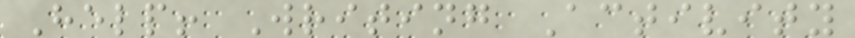Help! Writing Activity
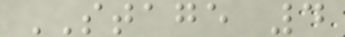STAGE 4
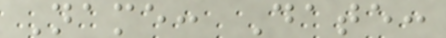Name: Date:
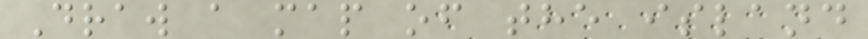Draw a map of the island
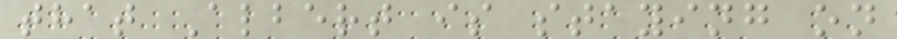that Albert is staying on
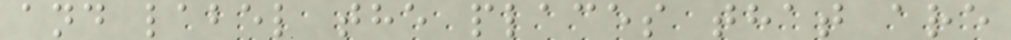and label the places that are
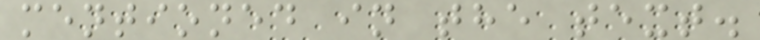mentioned in the text.
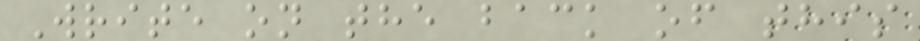Write on the back of this
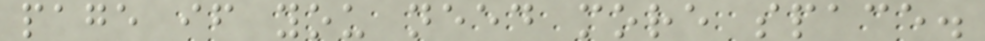page if you need more space.
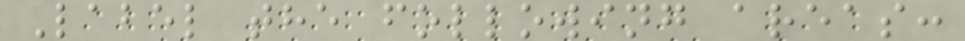Label the following areas:
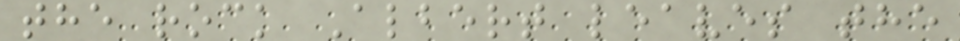the rock Albert leaves the
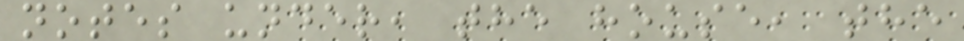notes under, the house, the
